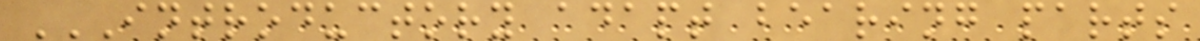INTRODUCTORY ADAPT BEARING PARTS
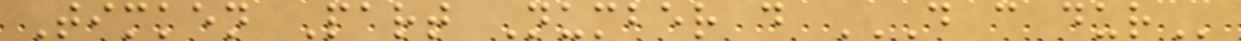Timken Part Number d D C DUR
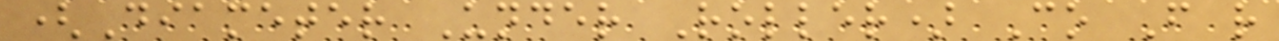(Diameter Under Roller) Co F r
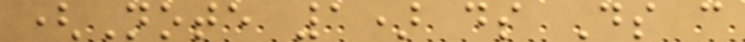(Note 1) ds Ds c
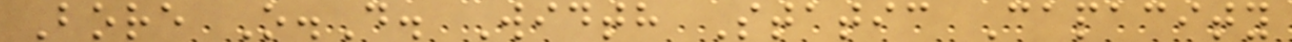Bore O.D. Width Static Capacity
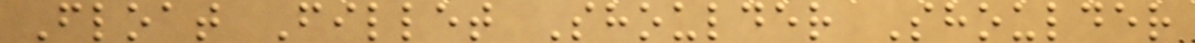Float Fillet Shoulder Shoulder
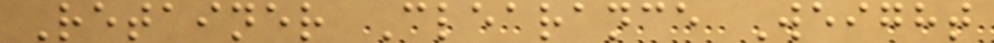Retainer Clearance Weight
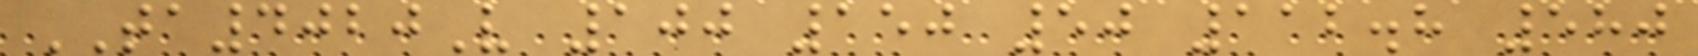TA4020V 100 150 50 112.8 580
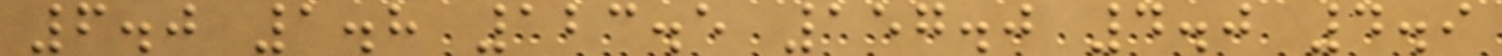6.0 1.8 123.5 157.0 4.0 4.9
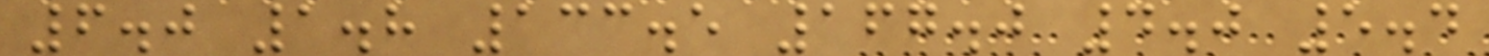6.0 1.8 133.5 167.0 4.0 5.4
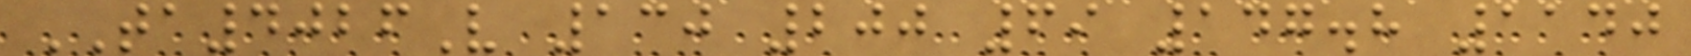TA4026V 130 200 69 147.8 1140
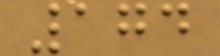174
